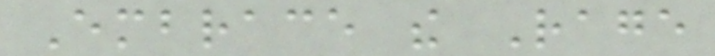Embrace the Rage
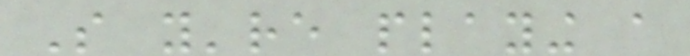So you're playing a
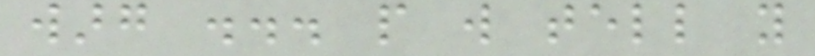warg ... people will tell you
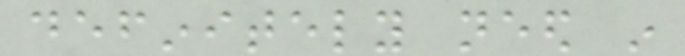definitely need in
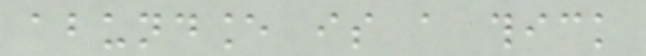abundance is a thick
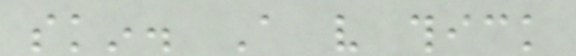skin. A very thick
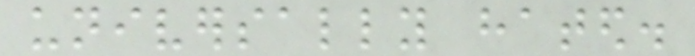universally hated.
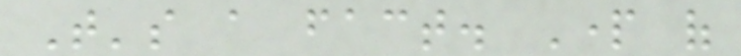That's a fact. Part of
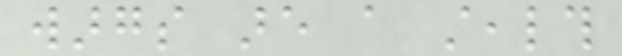wargs are a stealth
